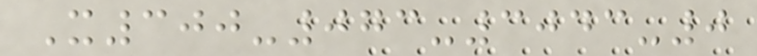X300-073-3043-0
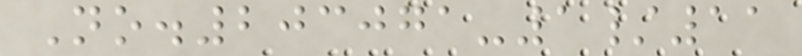No.203071-1/11
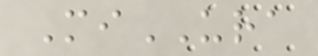MiURA
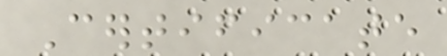Certificate
